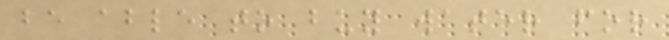be able to buy water for
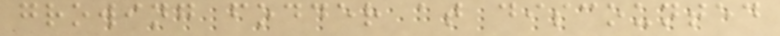growing fodder at discounted
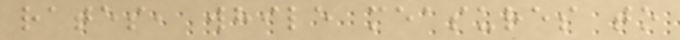rates, while measures to
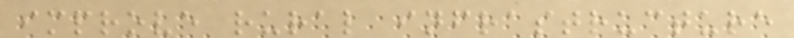improve rural infrastructure
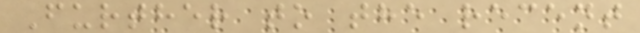Further to the recent
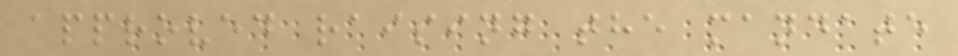approved raising the mandate
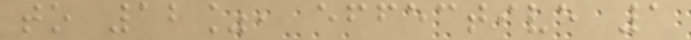to 12%, effective 1
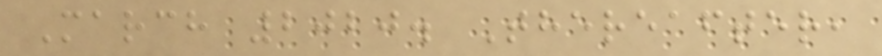March 2020. Thereafter,
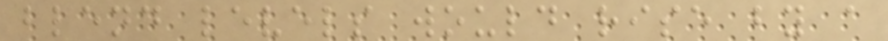blend levels would rise by a
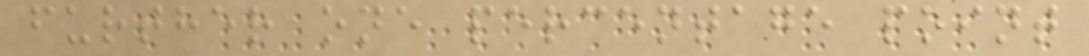further one percentage point
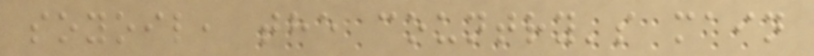soyoil, the country's main
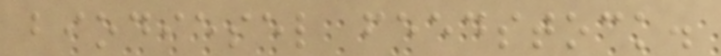biodiesel feedstock.
